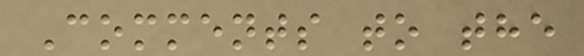Comments to the
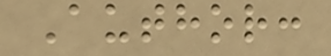Author:
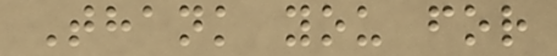Thank you for
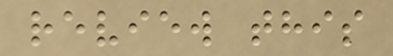review this
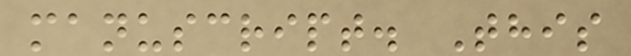manuscript. This
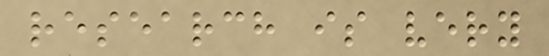research is very
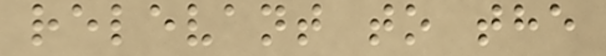relevant to the
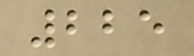225
